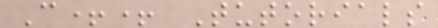C++ Tutorials
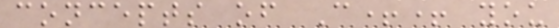concepts of C++ you
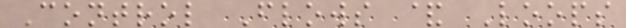Control Flows & Loops
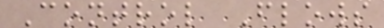Control Flows
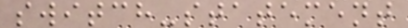switch-statement
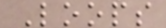Loops
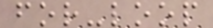for-loop
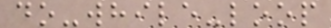do-while-loop
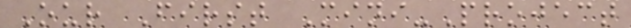Our First Mini-Project
